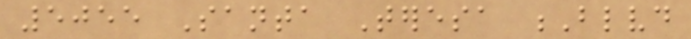5055 Santa Teresa Blvd
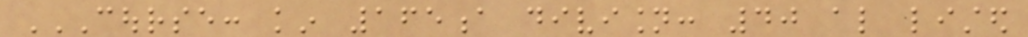COURSE: KIN 165A DIVISION: 40 ALSO LISTED
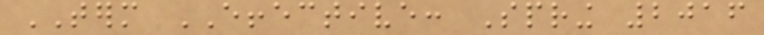TERM EFFECTIVE: Spring 2016
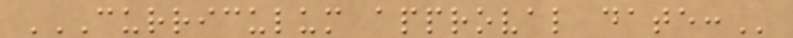CURRICULUM APPROVAL DATE:
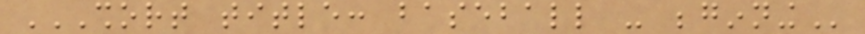SHORT TITLE: BASEBALL - BEGINNING
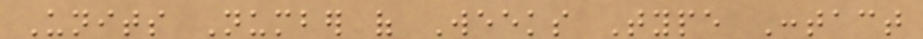Units Number of Weeks Type Contact
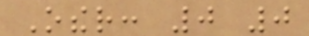Other: 0 0
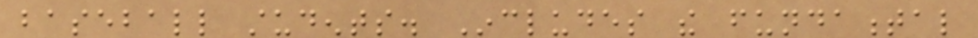baseball students. Includes the fundamental
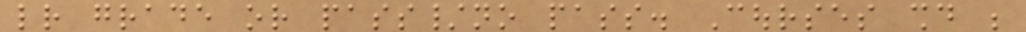letter grade or pass/no pass. Courses should be
